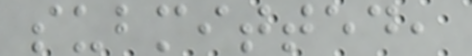submitted,
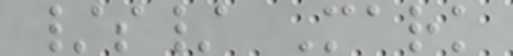/s/ Mark
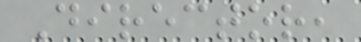Director,
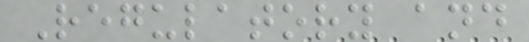Regulatory and
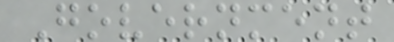Government
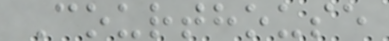Courthouse
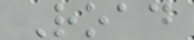Road
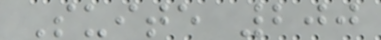Suite 200
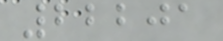22201
